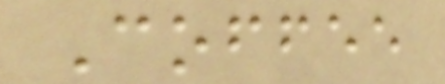Coffee
